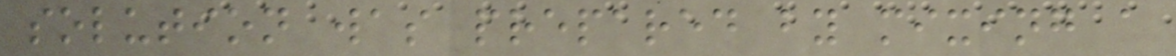solution was prepared by mixing a
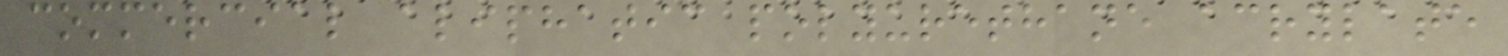commercial aliphatic polyurethane acrylate
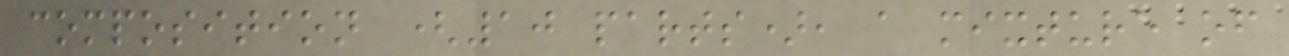composition (10 parts), a mixture of
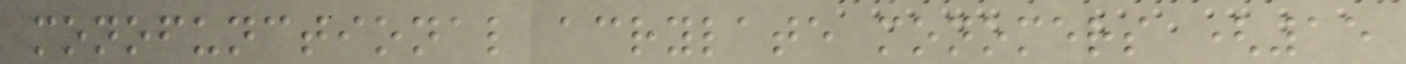monofunctional acrylate monomers (15
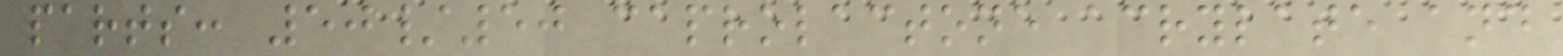parts: 50/50 caprolactone acrylate and
